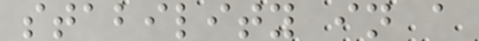stability in a
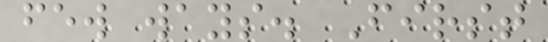few ways. First
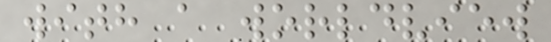with a worldview
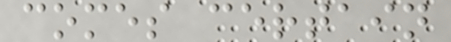comes certain
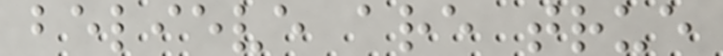believe are true
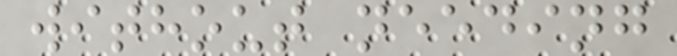without needing
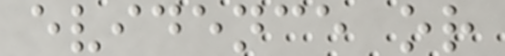evidence or
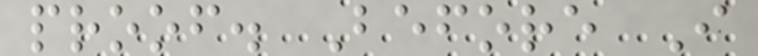proof. Before I
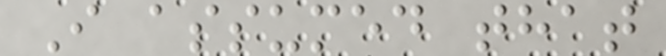I assumed that
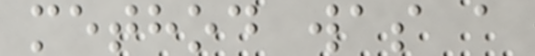method was a
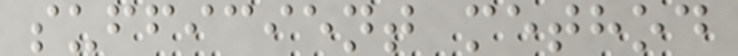sufficient method
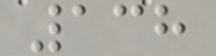138
